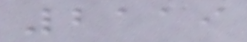2119
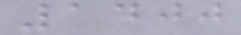1400
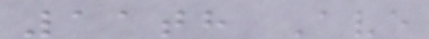11th Ave
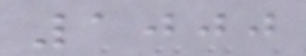1000
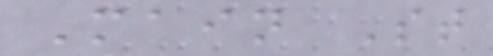Main St
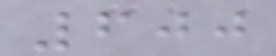600
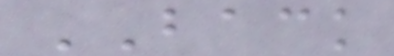BACK
